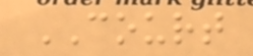COURT
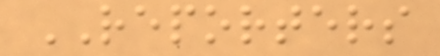REPORTERS
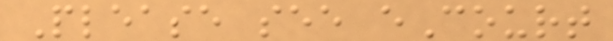Please see eCourt
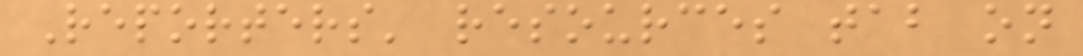Reporters' resources tab on
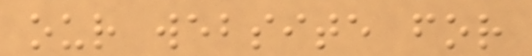our website for
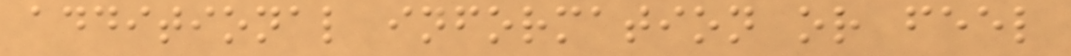additional information or feel
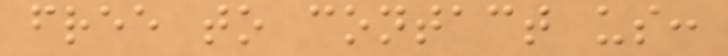free to contact us:
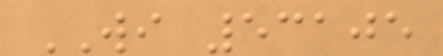WI 53105
